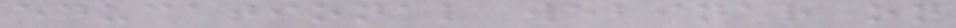educational webinar on
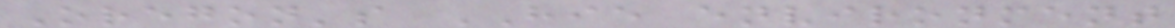Oregon's HIE environment
